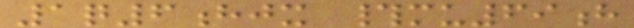1q6hjx #mu69h
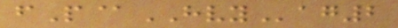fP@HVYag2
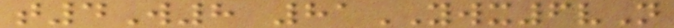t4W8 81YWX6vN
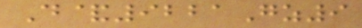D&9221Gz9
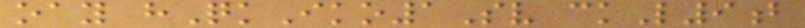oay hQkIko1Sv ckL9b
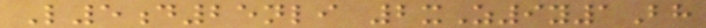L5d25nli 2xZ9y1Bh
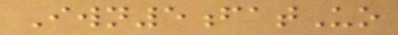Iwn5fatUo
